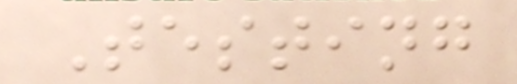Testing
